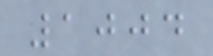1004
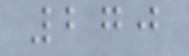270
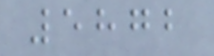5872
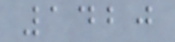1420
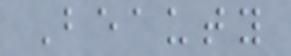Beauty
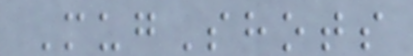MugShots
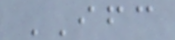IFC
